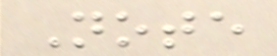Note
